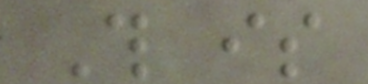This is
